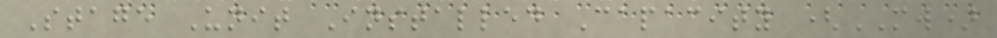Stage Unit Installed Capacity (MW)
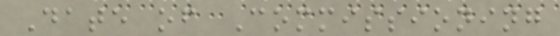Date of Commissioning
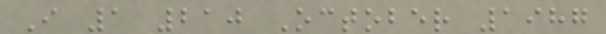I 1 210 October 1987
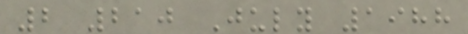2 210 July 1988
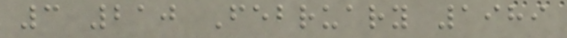3 210 February 1989
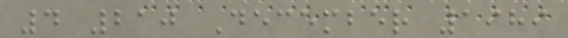4 210 December 1989
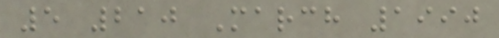5 210 March 1990
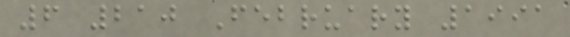6 210 February 1991
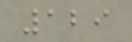129
